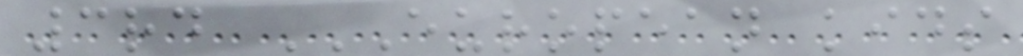3rd EUROPEAN KIDS
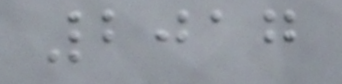2017
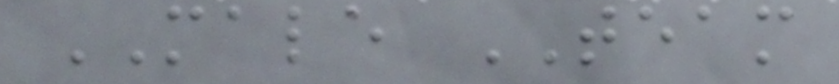MALE TEAM
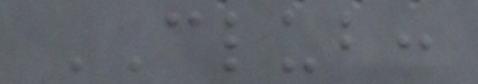CLUB:
